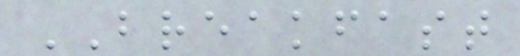BREAKFAST
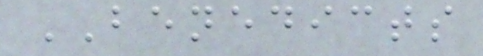BENEDICTS
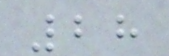28
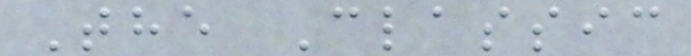The Classic
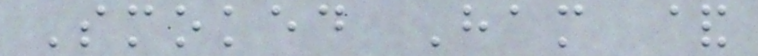Smoked Ham &
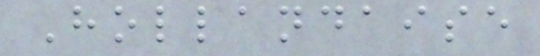Hollandaise
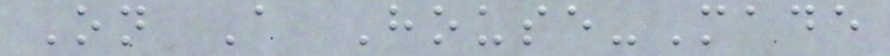On A House-Made
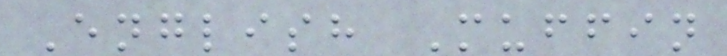English Muffin
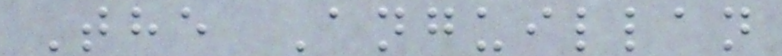The Anguillan
